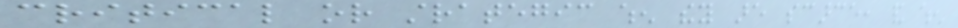critical or strategic when they are scarce, and when
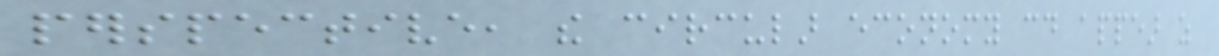perspective, the circular economy could appear as
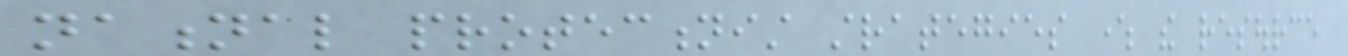national protectionist strategies where the resource
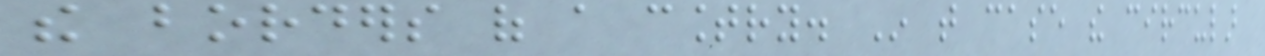the borders of a country. In that case the circular
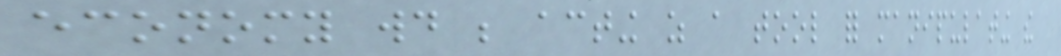economy would be acting as a tool for manipulating the
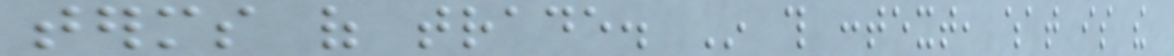terms of trade. In this context, what is the
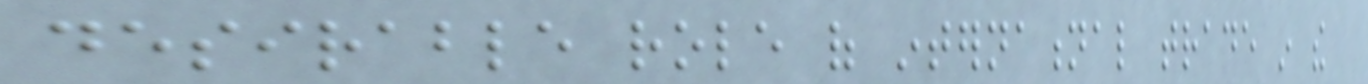desirable role of international trade in the
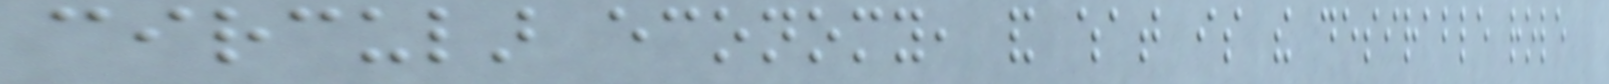circular economy, and what is the desirable role
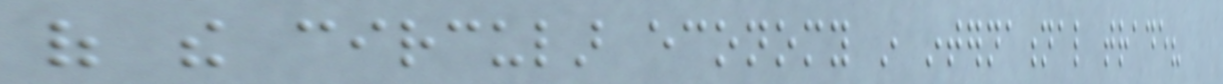of the circular economy in international trade?
